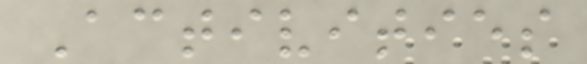Activities
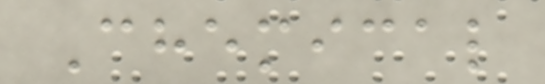Chemical
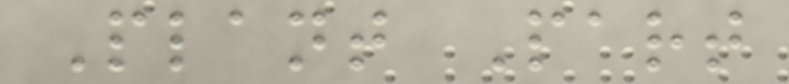Plant Part
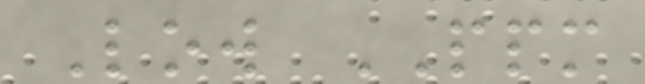Low PPM
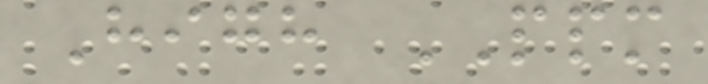High PPM
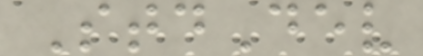StdDev
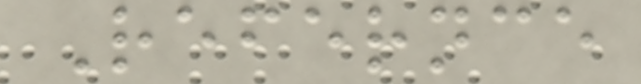Refernce
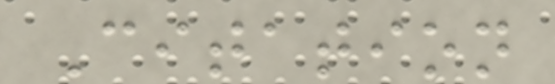Citation
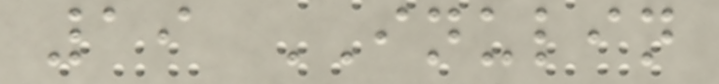19 INULIN
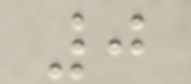0
